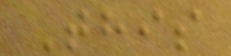This
